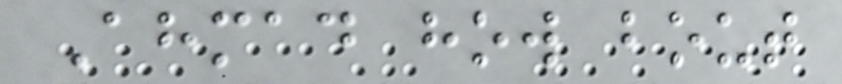Ahmad how bout
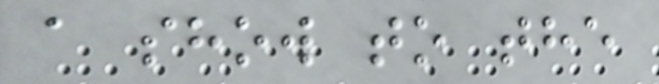a show to the
